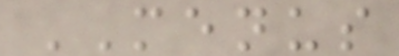MENUS
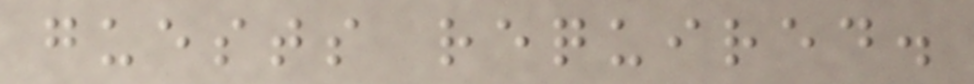guests required.
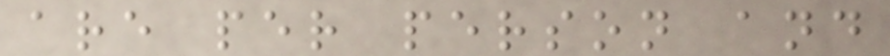are per person and
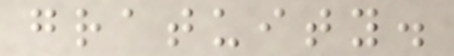gratuity.
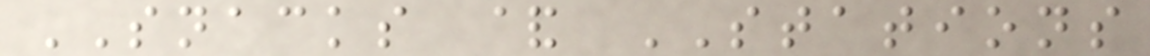SNACKS & STATIONS
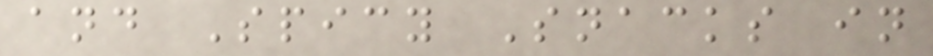and Spicy Snacks in
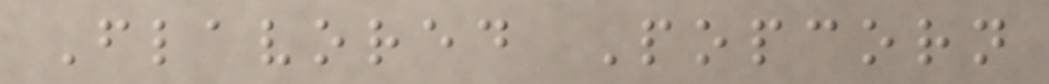Flavored Popcorn
